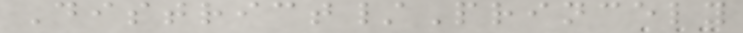District/Princely
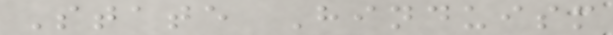State Hinduism
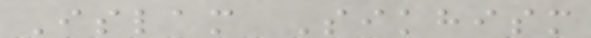Islam Sikhism
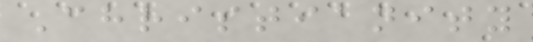Christianity
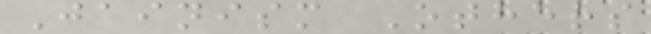Jainism Others
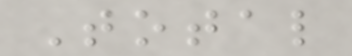Total
